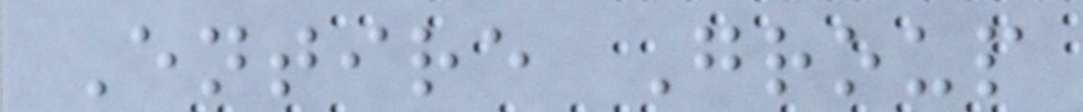Entire Group
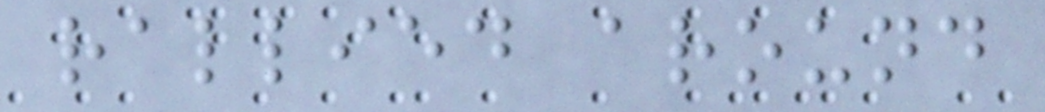rallied around
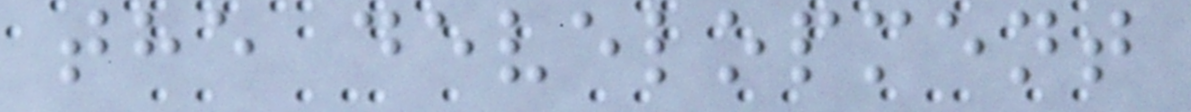the development
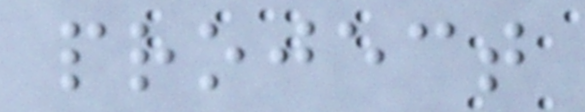project
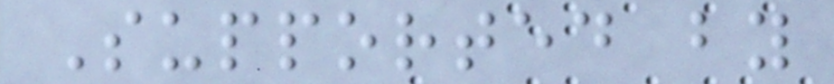Supported by
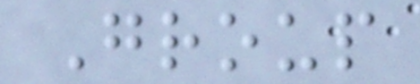Group
